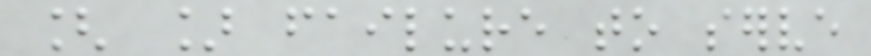[ ] failure to serve
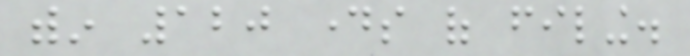within 120 days of filing.
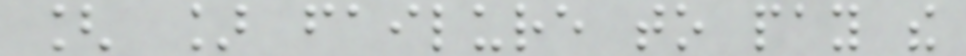[ ] failure to pay the
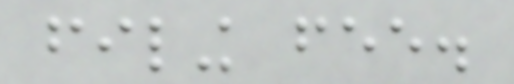filing fee.
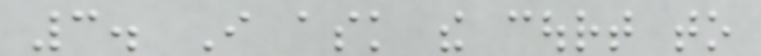3. I ask the court to
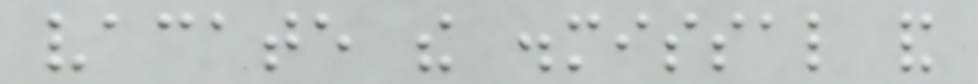vacate the dismissal and
